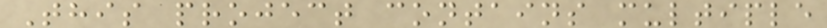This project contains multiple
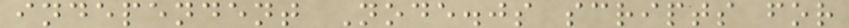independent Node.js scripts for
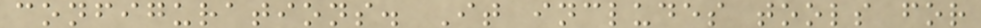configurations. It includes tools for
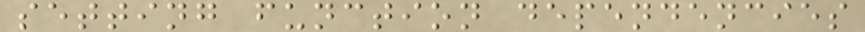setting function dependencies
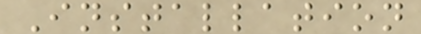Installation
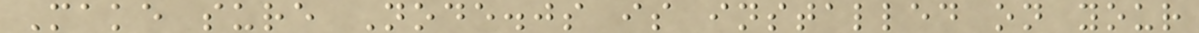Make sure Node.js is installed on your
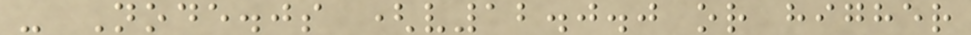- Node.js (v12.0.0 or higher
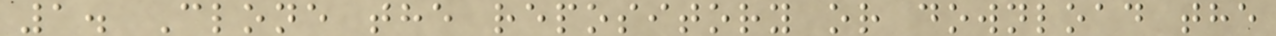1. Clone the repository or download the
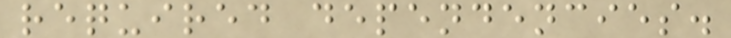required dependencies.
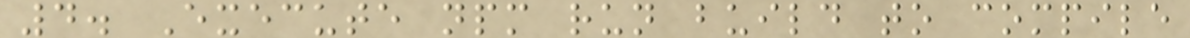4. Execute npm run build to compile
